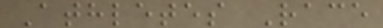Athletes Race
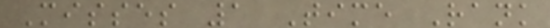Misses 1 Time Rank
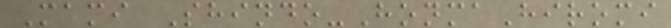Mami Shindo-HonmaHiromi
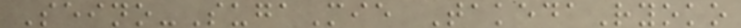Seino-SugaMie TakedaRyoko
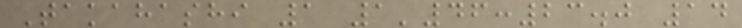Takahashi 1 1'46:23.0 14
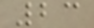23
